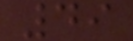49
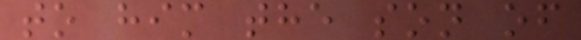to him the son of
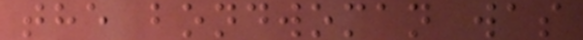the bondwoman was
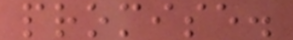promise.
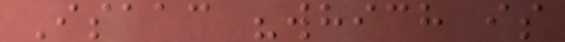Isaac "which is
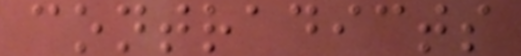contradicts
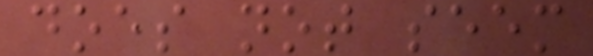does not seem
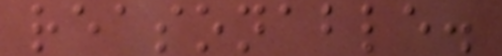reasonable.
